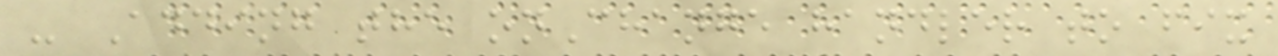- Adding the onChange handler to fix
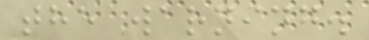the warning.
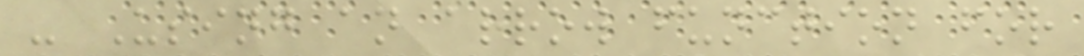- Using an arrow function for
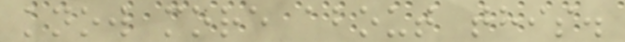know more about this.
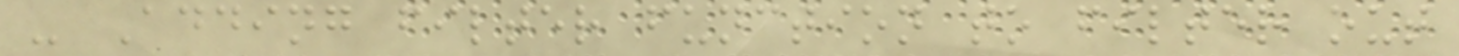- Adding filter function to filter out
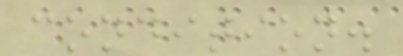condition.
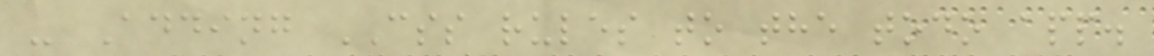- Adding CSS rules to the todo app.
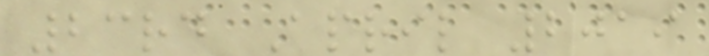23rd April 2019
